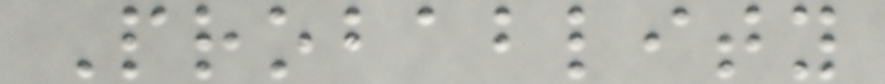Probablity
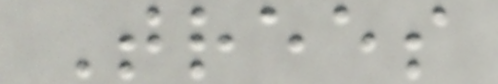Trees
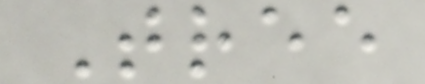Tree
